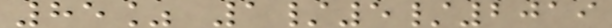85% 1/5/2019
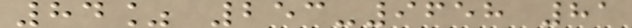84% 253-9658 81
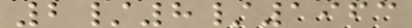2/8/1963
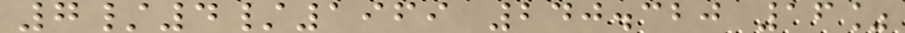7/4/1969 240.320 16%
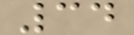34
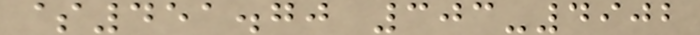$451.70 303-4902
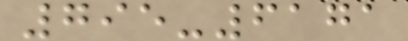795-6171
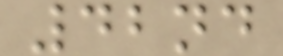42nd
